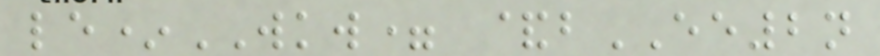le*WKW= &bEE2n
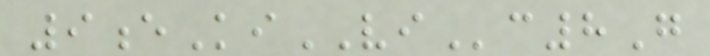9eKiVIc8G
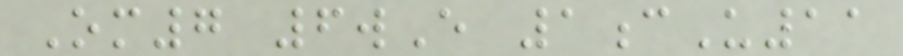Om7 6wE 1cU11
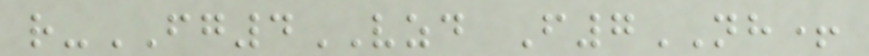r-FG4VZD F7NH+
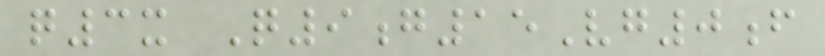q3x Q9g15Vg0f
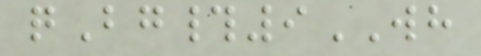qBg#9WH
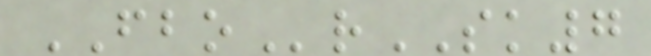FBOrSK7
